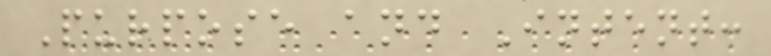Purpose and Intent:
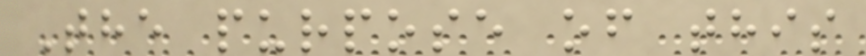The purpose of this
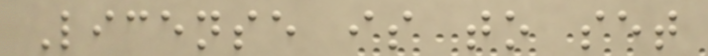License is to set
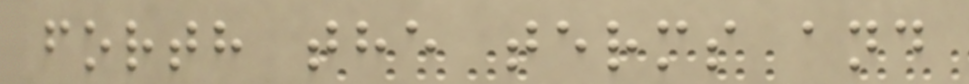forth the terms and
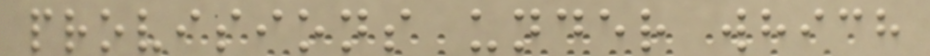provisions under which
